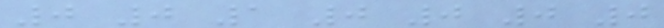0 0 1 0 0 0 0
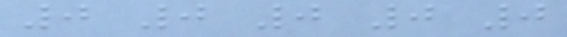0 0 0 0 0
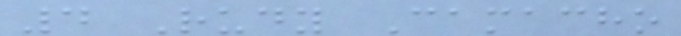4 Rudy Camacho
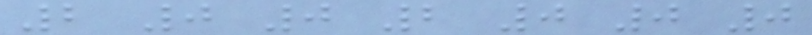2 0 0 2 0 0 0
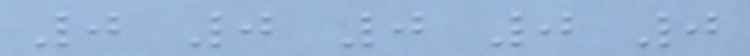0 0 0 0 0
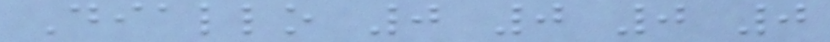Diallo 0 0 0 0
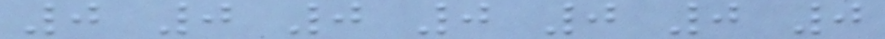0 0 0 0 0 0 0
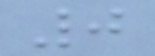0
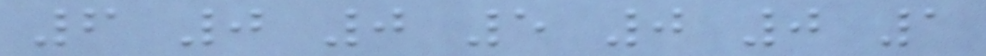6 0 0 5 0 0 1
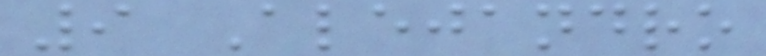9 Alejandro
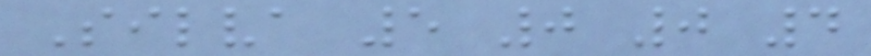Silva 5 0 0 4
